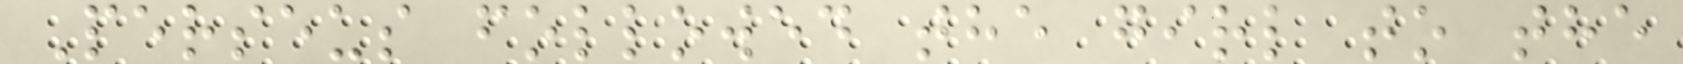Perseus followed the girl to the
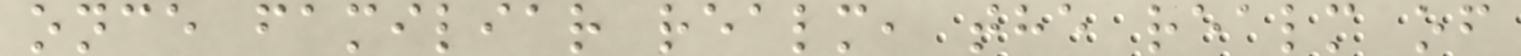once familiar realm, the realm of
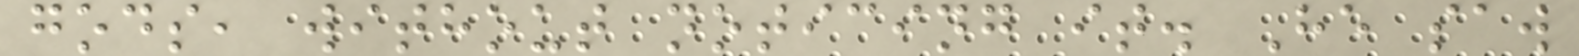gods, without noticing it. He saw
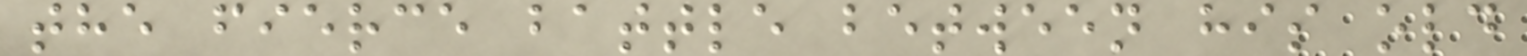the fierce battle between his old
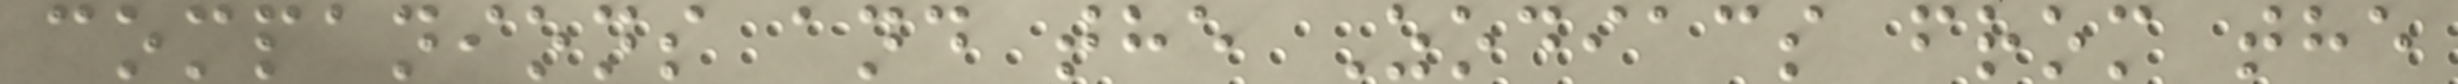companions and the Zodiacs from the
